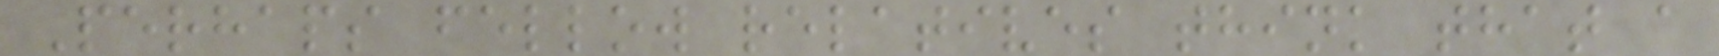Perhaps fellow relatives think that a
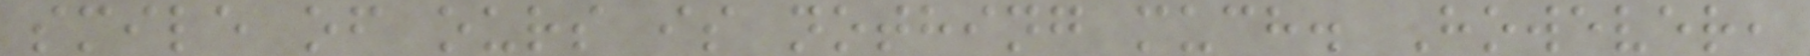smile of ours is nothing much. However,
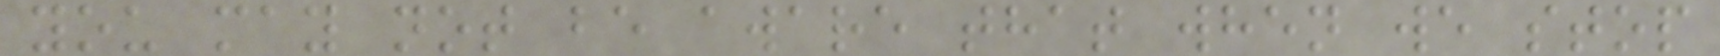you may not be aware that when we stop
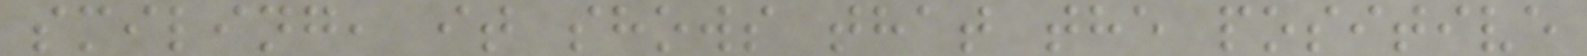smiling, it shows that the positive
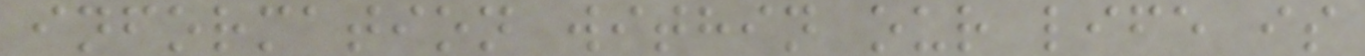information within our life is
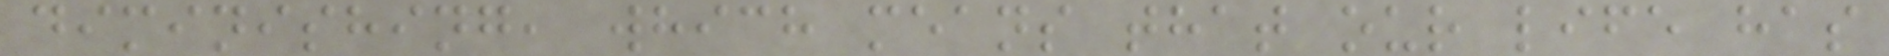diminishing, which means that our life has
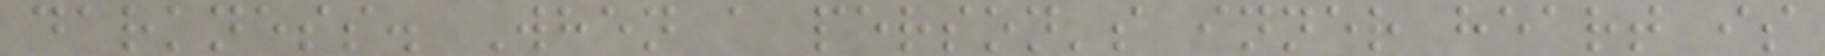darkness. When a person's inner heart is
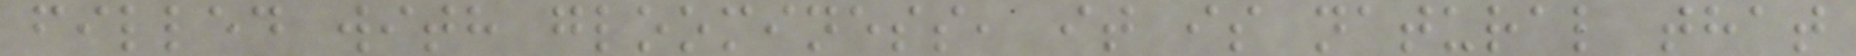filled with gloominess, it is natural that
